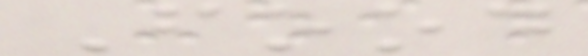Food
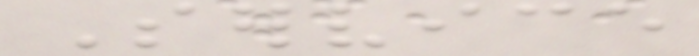Service
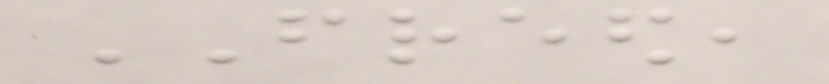FREED,
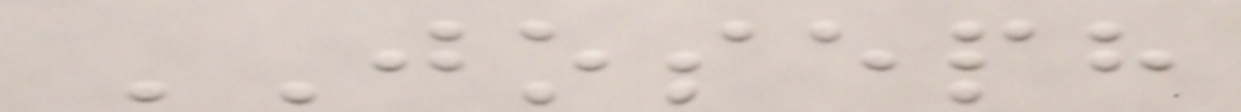JOSEPH
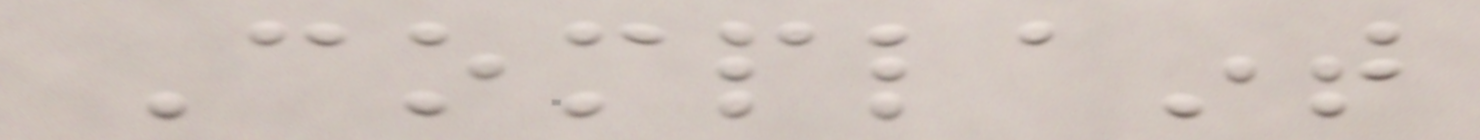Complaint
